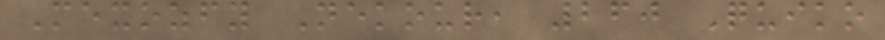Mexozfy Nekour, 260 Quiko
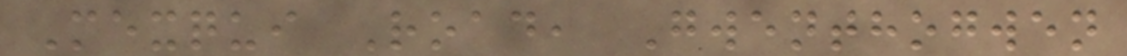Mexqui Road, Gwenthogwen
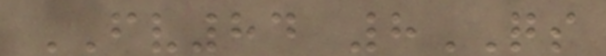FV84 8QS
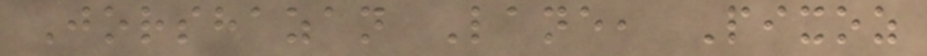Jorshazan Lane, Pixoz
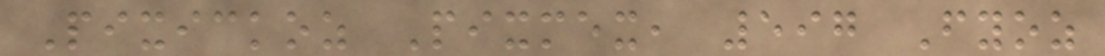Pixickoz Pixmex, 597 Fyoz
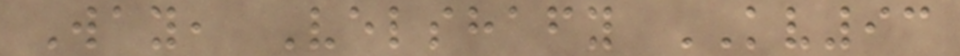Way, Velshafy KV93
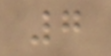7
